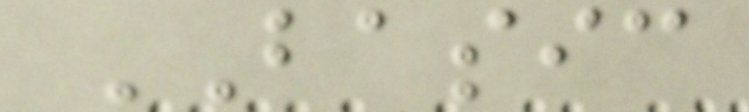BASIC
